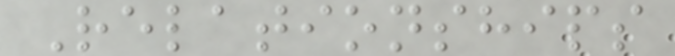Relationships
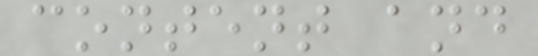content and
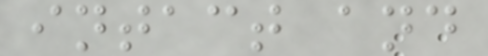intact and
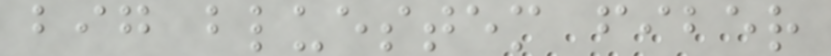big bluestem fiber
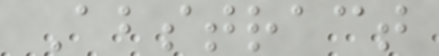Abstract
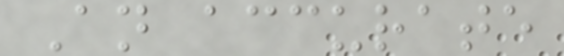An accurate
